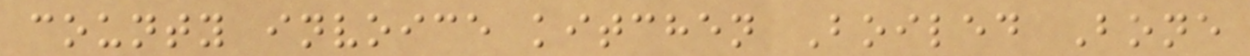county invoice kitchen Boiled Bone
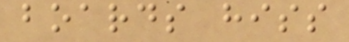boards hiss
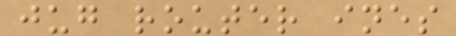jug router ines
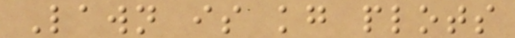Lawn is kg plots
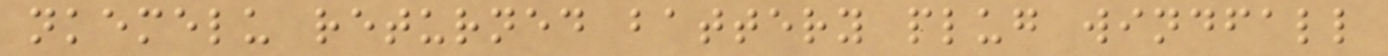nkemelu returned battery plug windfall
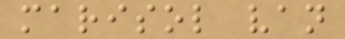marisol van
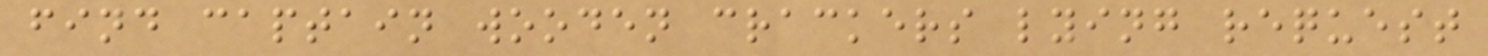find captain wooden crackers lying request
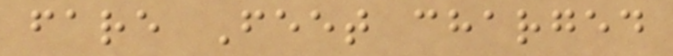fare Feet charged
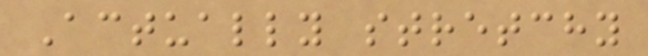Actually stretchy
